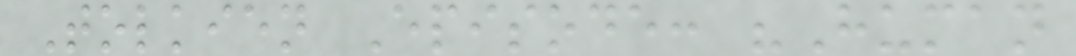Tolkien Episode: "Human
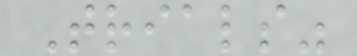Trials"
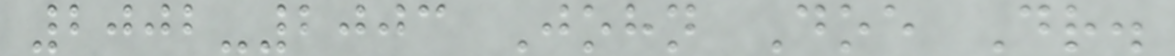2002-2003 John Doe Dr.
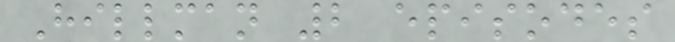Hillman 2 episodes
